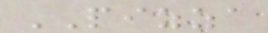PIZZA
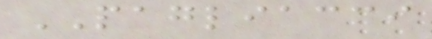PAGLIACCI
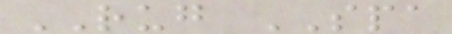RUG SPA
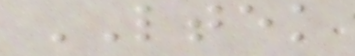LTEK
